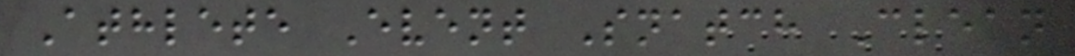Athlete Event Snatch Clean
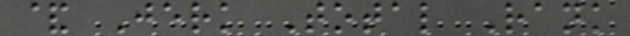& Jerk Total Rank
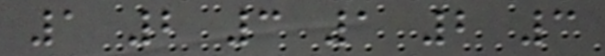1 2 3 1 2 3
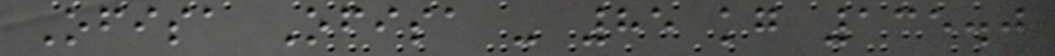Ofisa Ofisa - 85 kg 135.0
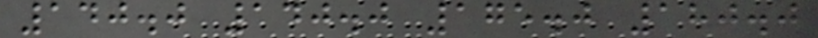140.0 140.0 175.0 180.0
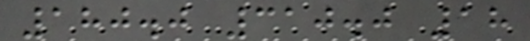180.0 310.0 18
